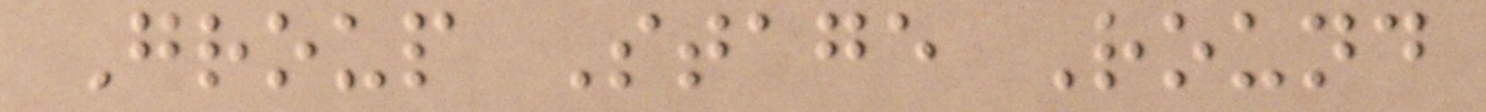Group Stage Round
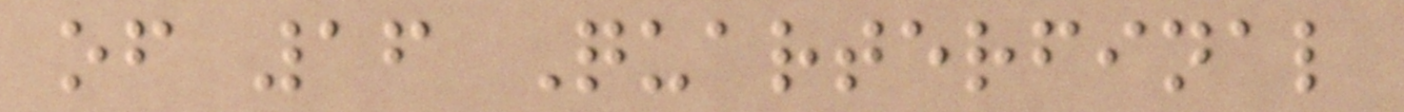of 16 Quarterfinal
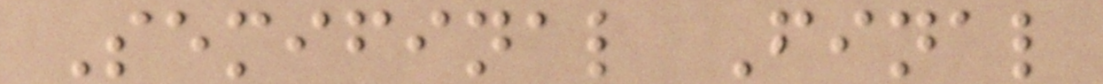Semifinal Final
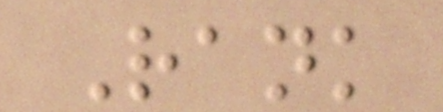Rank
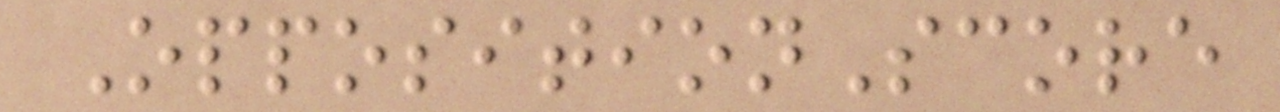OppositionScore
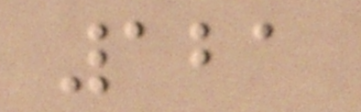121
